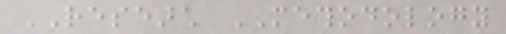RESEARCH METHODOLOGY
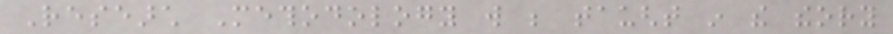Research Methodology will be taught in the theory
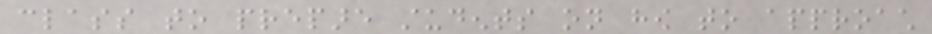class to prepare students on how to approach
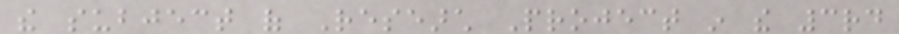the subject of Research Project in the 3rd
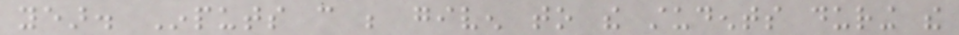year. Inputs can be given to the students during the
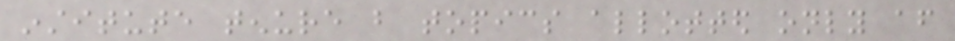institute tenure but topics allotted only after
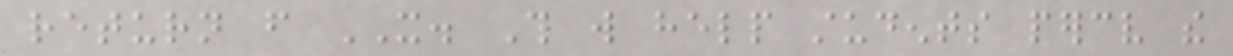return from IT. This will help students perceive the
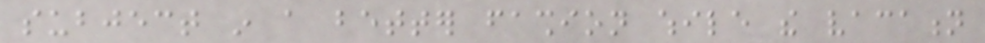subject in a better fashion while the vacation
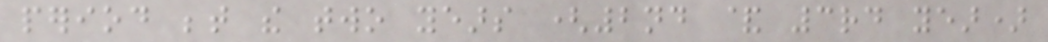period between the two years (2nd & 3rd year)
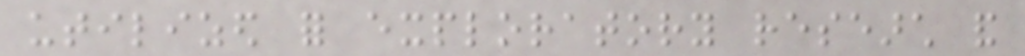utilized for exploratory research and
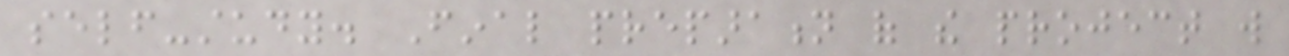self-study. Final preparation of the project will
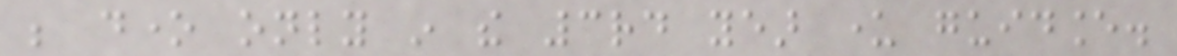be done only in the 3rd year under guidance.
